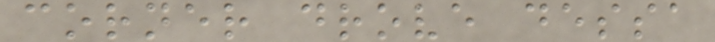corner drove dessa
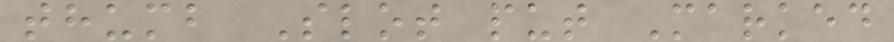thumb Slot put Marked
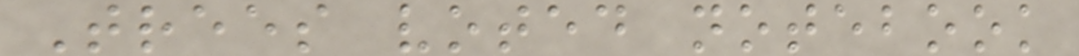Trees voted notebook
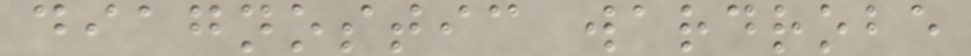diagnostic wardrobe
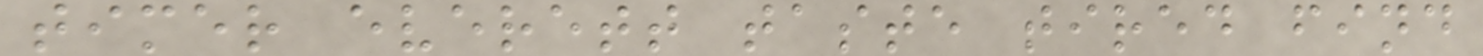timer everett taste tired find
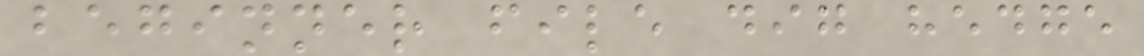beginner file dig hedge
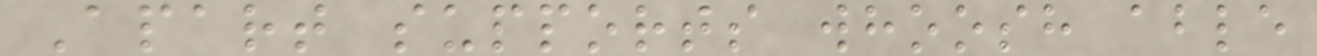Apart supports whoosh able
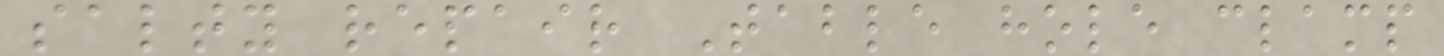salty repair Table hole clamp
